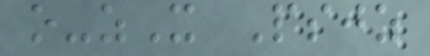o-zX Psjz
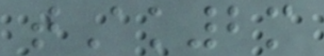tAk2m
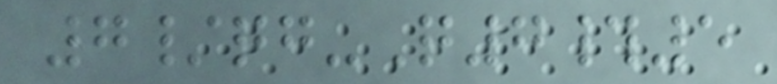7/qg-Q7#5
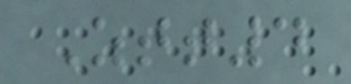Ztt4
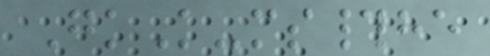GkK-ms#he
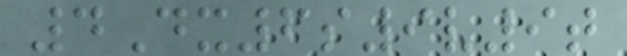4Dx6s9v9t
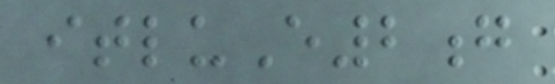itluE2g
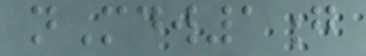nMdw1g
